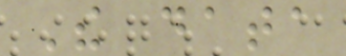The data
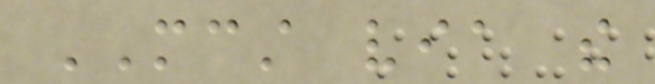MCST via the
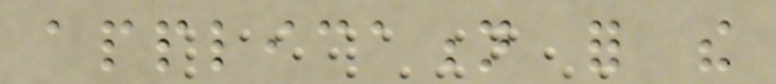application for the
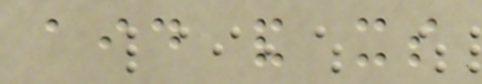aid and its
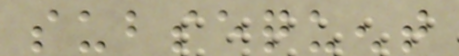subsequent
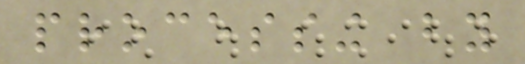processing by
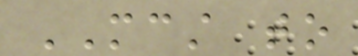MCST to
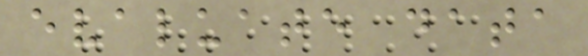evaluate data
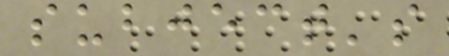subject's
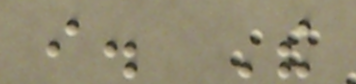i. The
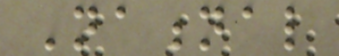National
